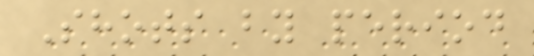Shots by period
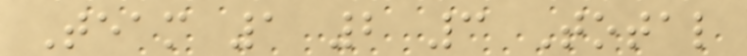Team 1 2 3 Total
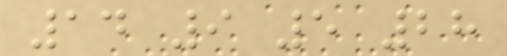14 9 5 28
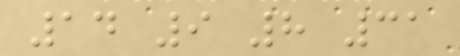14 9 8 31
